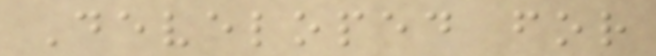Developed for
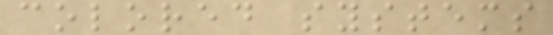colored systems
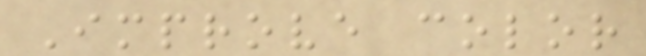Improve color
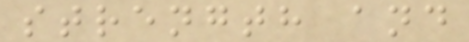strength and
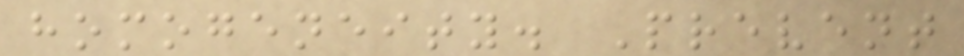homogeneity. Prevent
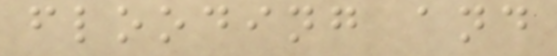flooding and
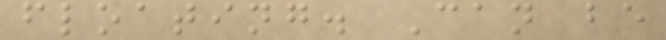floating. Can be
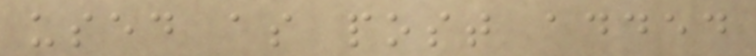used as post added
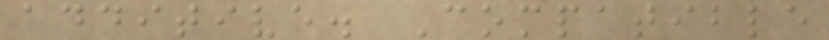additive. Compatible
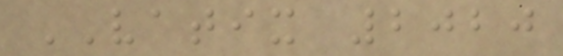VATIX 2020
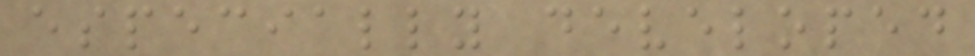especially developed
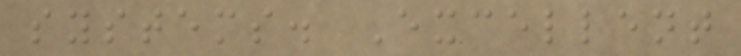systems. Excellent
